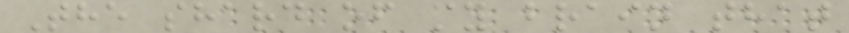The shard of my brain that
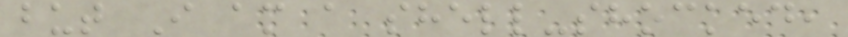but I am a shell-shocked,
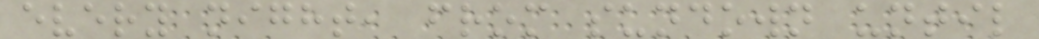every night, from sundown until
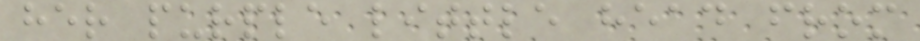her purple little head from
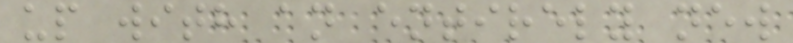up with an entirely new
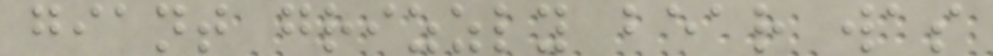giant grizzly bear was
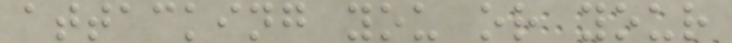attacking you or your
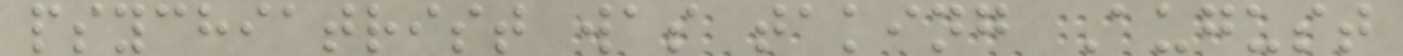psychiatrist was taking August
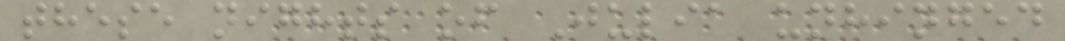these nights of Julia unhinged
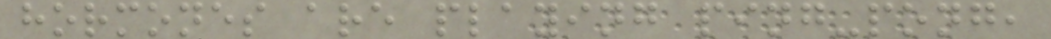hormones are playing ping-pong,
